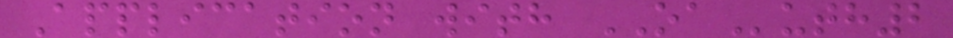Application with OAuth2
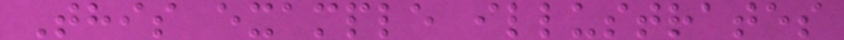This example illustrates
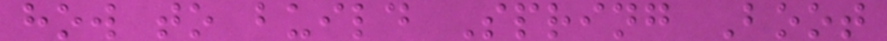how to build Spring Boot
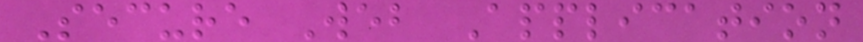Secure Web Application
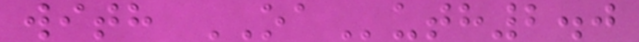with OAuth2.0
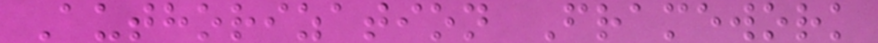Authorization Framework
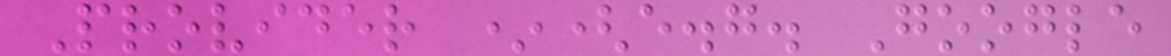Provider *(e.g. Google
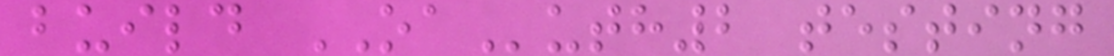build OAuth2 testing
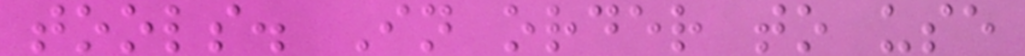tools. In order to use
